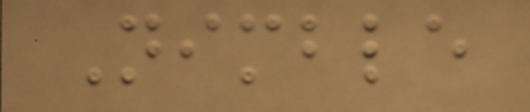Nimble
